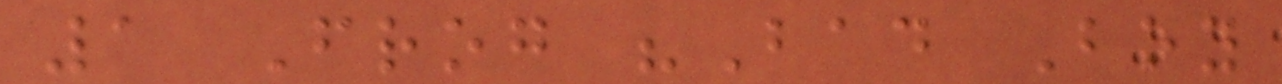1 Frog "Bad Boy
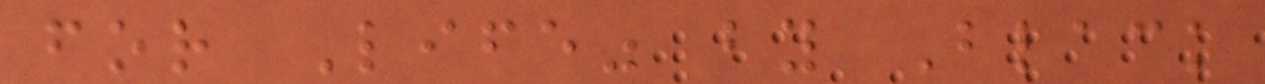for Life" by Black
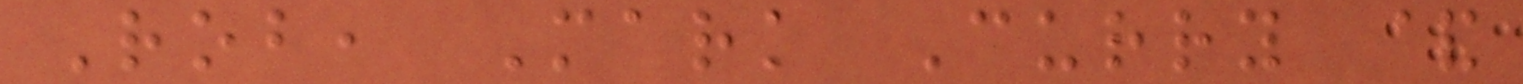Rob, Mark Curry &
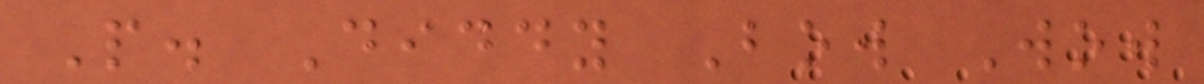P. Diddy Bow Wow
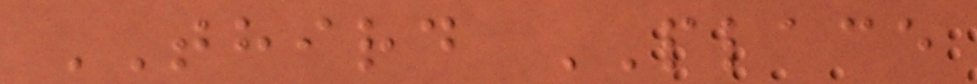THIRD PLACE
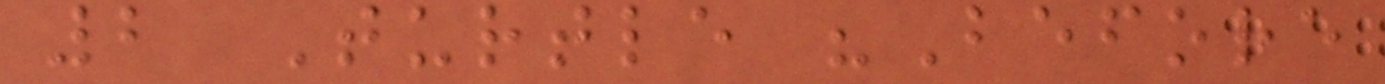2 Turtle "Before
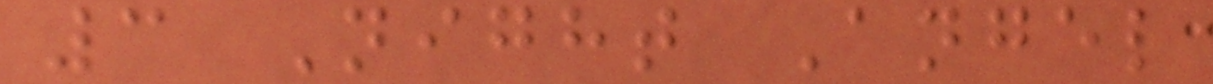3 Night Angel
